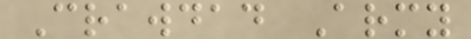Crawdad Army
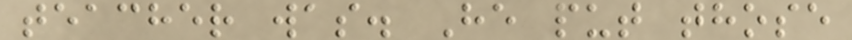teacher was. He put those
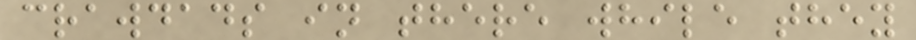crawdads in there while they
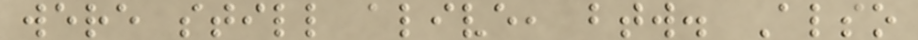were still alive, btw. Also
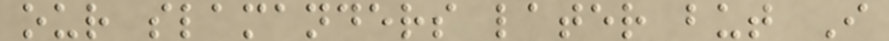our slamanders later but I
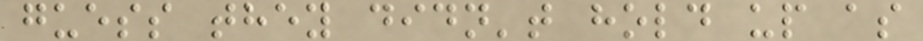guess they didn't hold up as
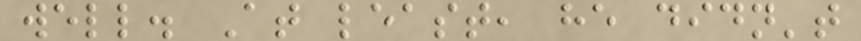well. At least, he didn't
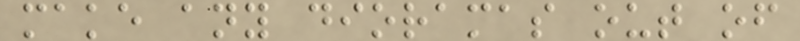make any dioramas out of
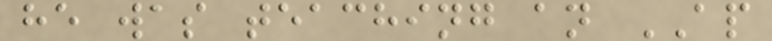he was teaching an AP
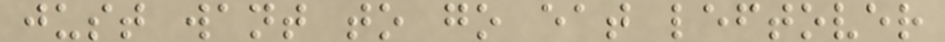just want to go eat leftover
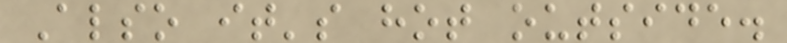Also it's hot outside.
